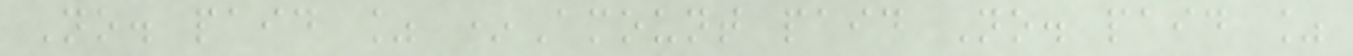No. paid % *Amount paid No. paid %
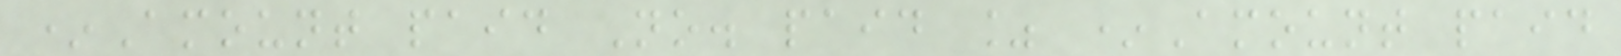*Amount paid No. paid % *Amount paid
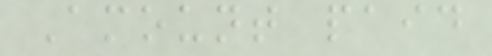Amount paid
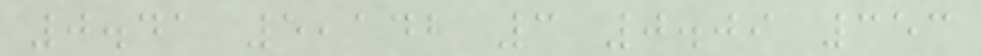0.41 5,142 3 0.09 353
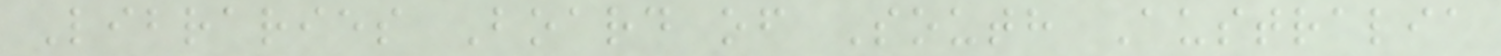Libraries Board of South Australia
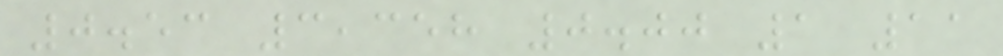0.53 3,358 0.00 1 11
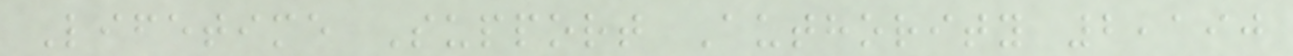Lifetime Support Authority 2,190
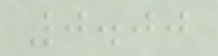0.00
